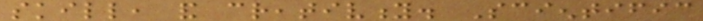skill, and creativity. Scientific
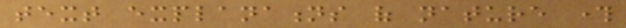text explanations of nature through
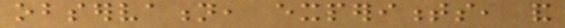observation, experiments, and
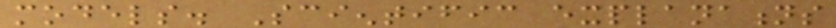models. Scientific explanations
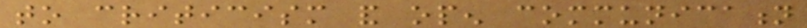to criticism and open communication
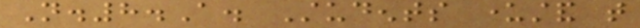N.8.A. Students understand that
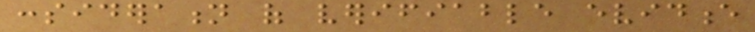consideration of verifiable evidence
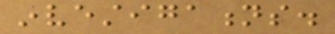investigations.
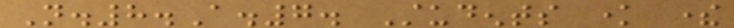N.8.A.7. Students know there
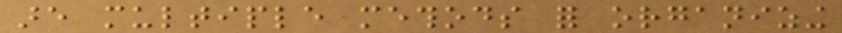are multiple methods for organizing
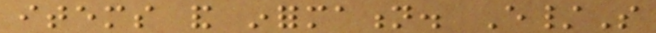items and information. E/S
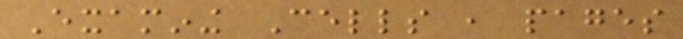Examining Cells , pages
